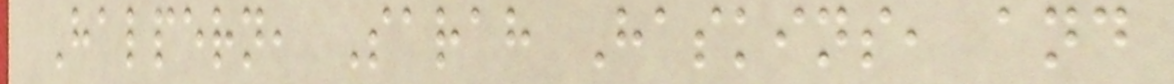Halpern, Sarah Haskins, and
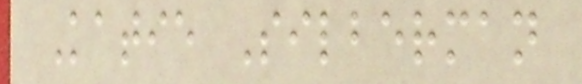Katie Silberman
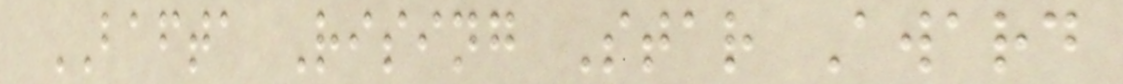BAFTA Rising Star Award
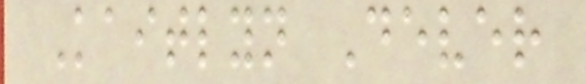Kaitlyn Dever
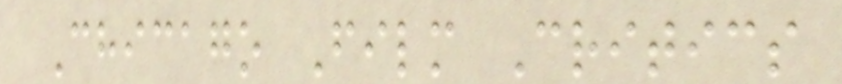Chicago Film Critics
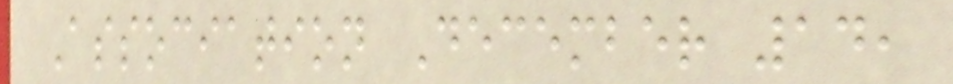Association December 14,
